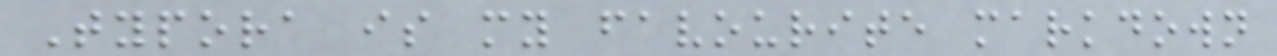Typora is my favourite markdown
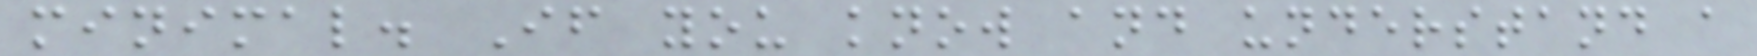minimal. If you know and understand a
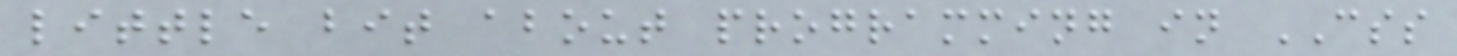little bit about programming in CSS
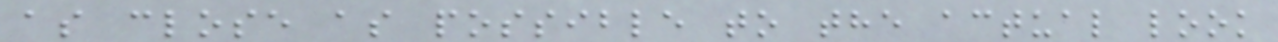as close as possible to the actual look
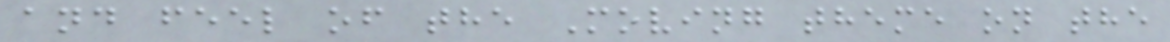and feel of the Moving theme on the
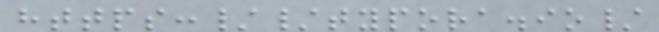https://typora.io/
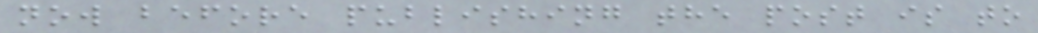now before publishing the post is to
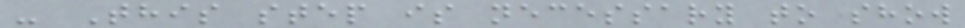- This step is necessary to show
